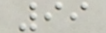99
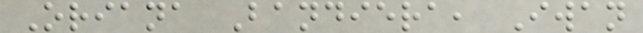Oriana Bandiera, Iwan
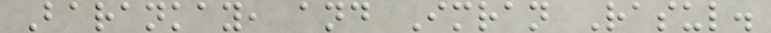Barankay, and Imran Rasul.
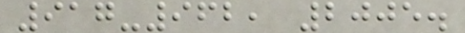917-962, 2005.
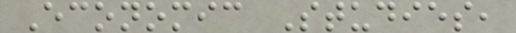Economic Studies,
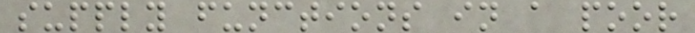supply functions in a poor
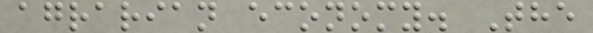agrarian economy. The
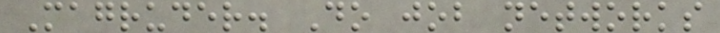Magruder. Do job networks
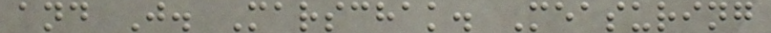and J. Marschak. Measuring
